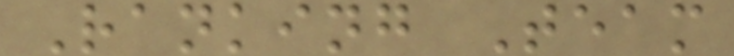Ranking Team
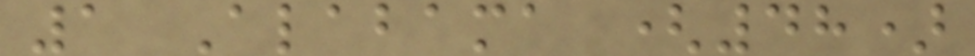1 Alabama (48)
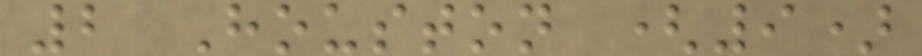2 Houston (9)
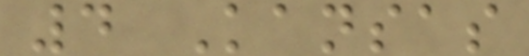4 Kansas
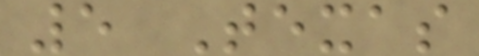5 Texas
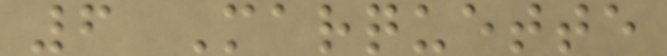6 Marquette
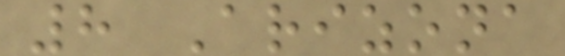8 Arizona
